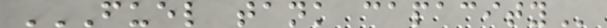FUEL TANK CAPACITY
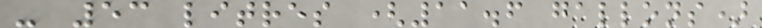- 53 litres (11.6 gallons)
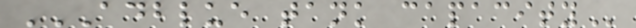ADBLUE TANK CAPACITY
